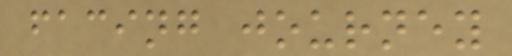facing journey
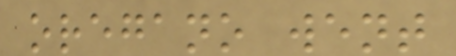oregano went
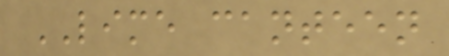LIME canteen
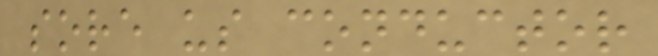sore us conductor
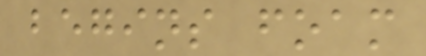begins foam
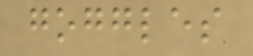goggles
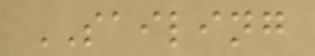SAILING
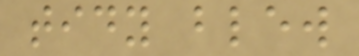tidy blew
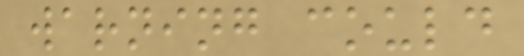warning could
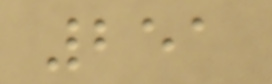251
